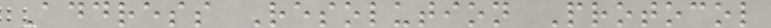Address Resolution Protocol
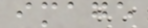image
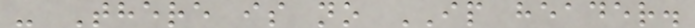- There is no IP header.
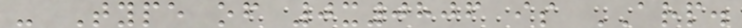- Type of 0x0806 is ARP.
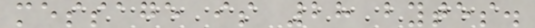message is 28 bytes.
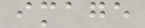image
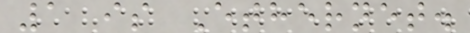1 is Ethernet.
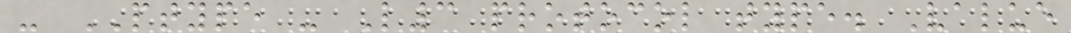- PTYPE - L3 protocol type. Value
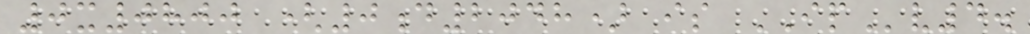0x0800 (0d2048) is IPv4.
